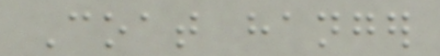Coat hanger
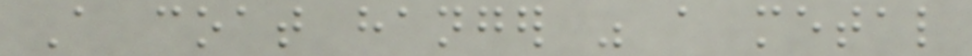A coat hanger was a metal
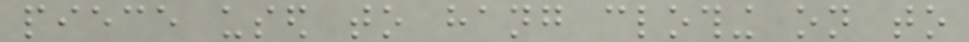piece used to hang clothing on to
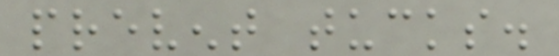prevent tucks.
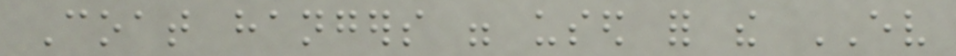Coat hangers were used for the EV
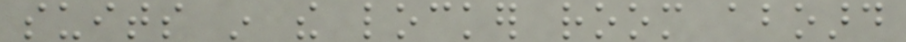suits in the locker room aboard
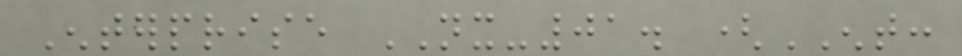Enterprise NX-01. (ENT:
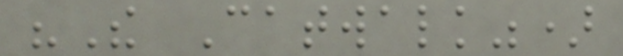"The Catwalk")
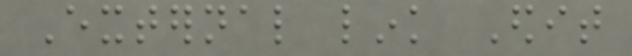External link Edit
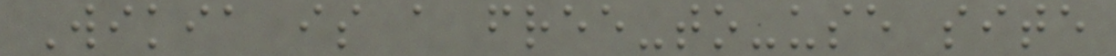Wikia is a free-to-use site
